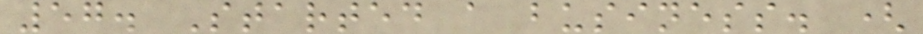57. Started a business. (
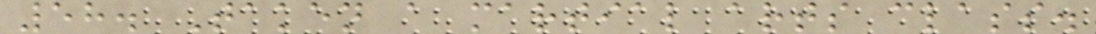58. Taken a martial arts class.
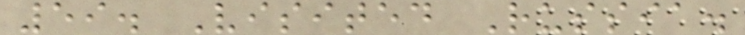59. Visited Russia.
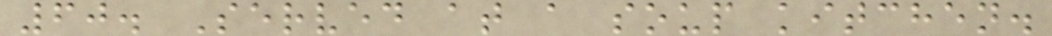60. Served at a soup kitchen.
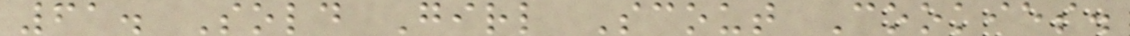61. Sold Girl Scout Cookies.
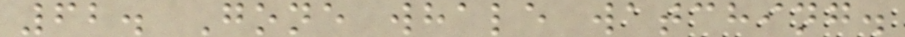62. Gone whale watching.
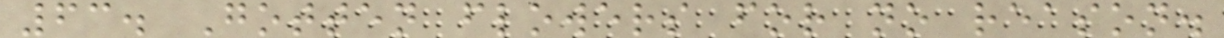63. Gotten flowers for no reason.
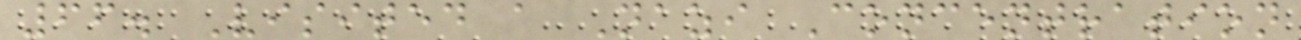66. Visited a Nazi Concentration
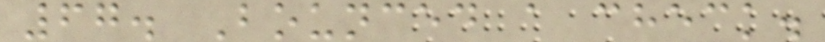67. Bounced a check.
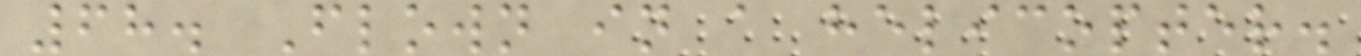68. Flown in a helicopter.
